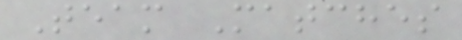Team Matches
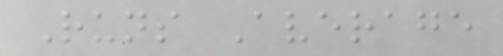Runs Average
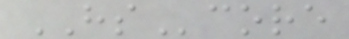HScore
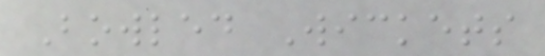Bowled Wickets
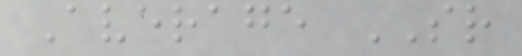Average SR
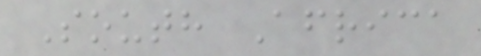South Africa
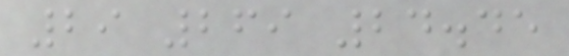29 269 24.45
